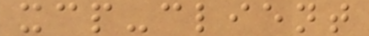xcp-client
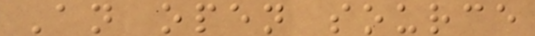An open source
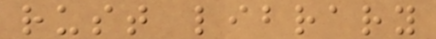rust library
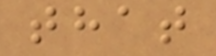that
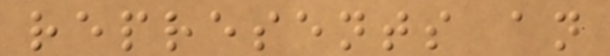represents an
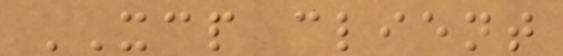XCP client
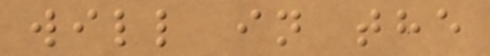will in the
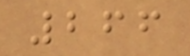266
